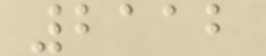2112
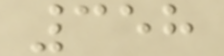358
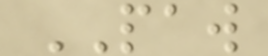PAW
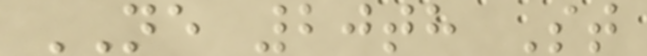NE 20th St
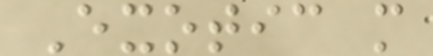Exotic m
